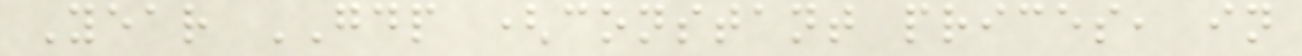Year GDP (constant prices, in
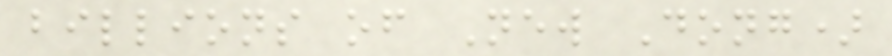billions of New Dong)
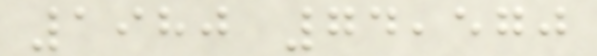1980 74,570
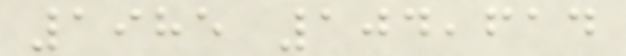1985 104,614
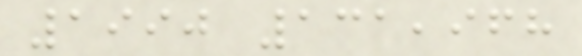1990 131,968
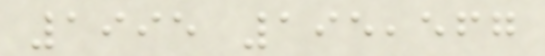1995 195,567
